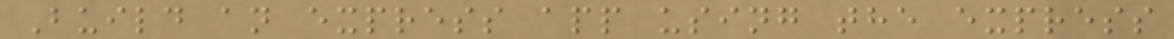Build an express app using the express
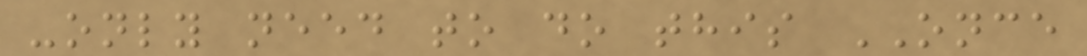-only need to do this ONCE
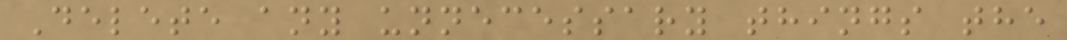Delete any unnecessary things the
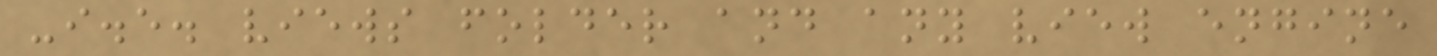-i.e. views folder and any view engine
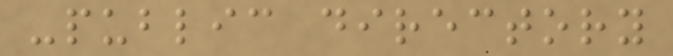-public directory
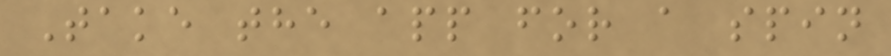Take the app for a spin
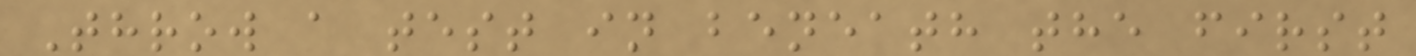Throw a test in beneath the first
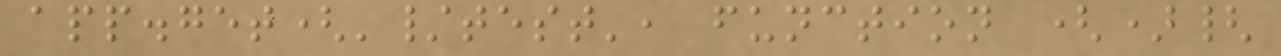app.get('/test', function (){
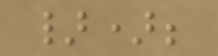});
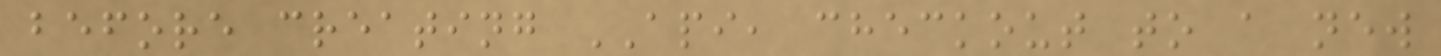before creating API, checkout to a new
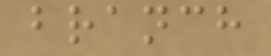branch
